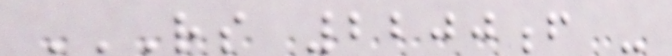RS 2200F -
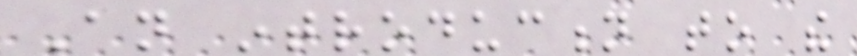An introduction to the
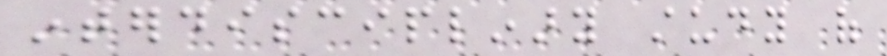interdisciplinary study of
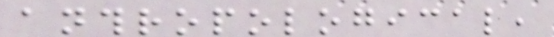anthropological,
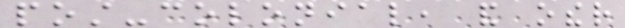post-colonial, and other
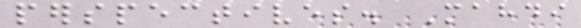perspectives. Mahdi
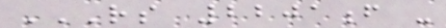RS 2201F -
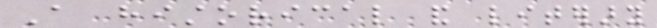A historical and literary
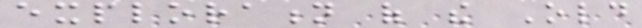exploration of the Old
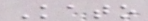Kato
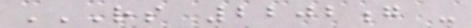RS 2202G -
